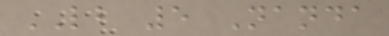LB 5 Nanda
